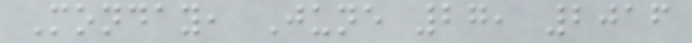Monday, June 27, 2016
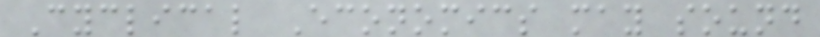Cyclical Economics may sound
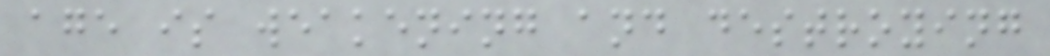age is weakening and destroying
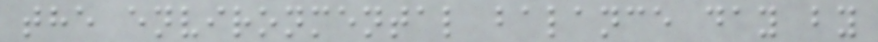the environmental balance day by
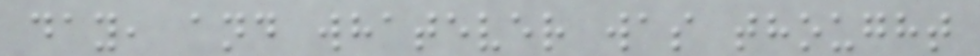day, and whatever was thought
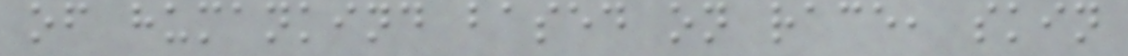of humankind based on race, skin
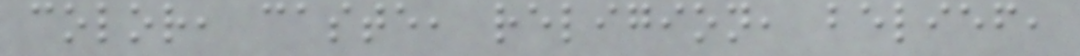color, caste, religion, belief,
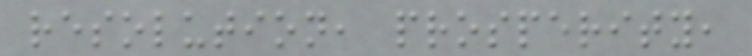resolution, prosperity,
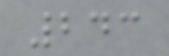243
